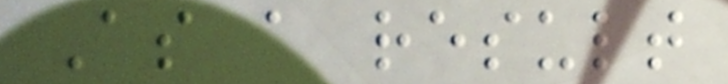As a result
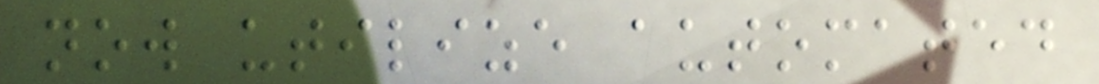now utilize automated
